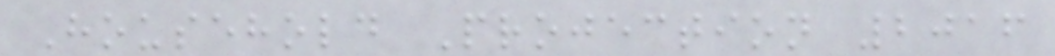Household Projection 2016
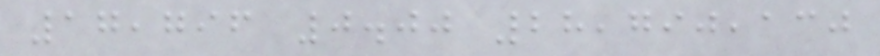17,796 0.00 28,790,130
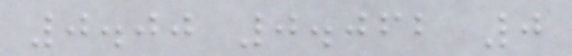0.00 0.062 0
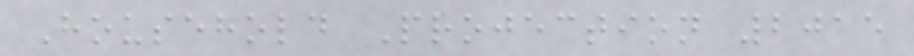Household Projection 2015
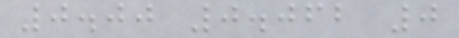0.00 0.062 0
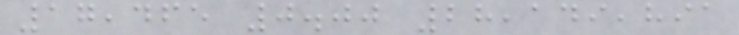17,465 0.00 28,149,891
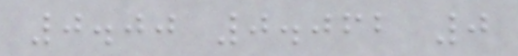0.00 0.062 0
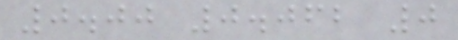0.00 0.062 0
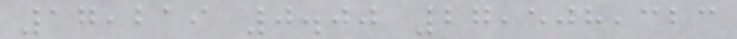17,219 0.00 27,508,323
